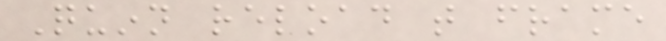Quinn reload that frame
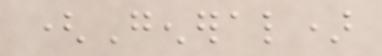(General)
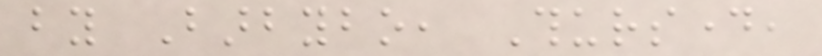by Barbybo, Thursday,
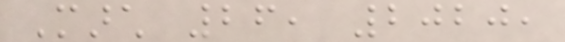March 26, 2020,
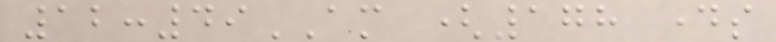12:49AM (178 days
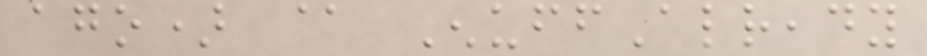ago) @ EnuffAlready
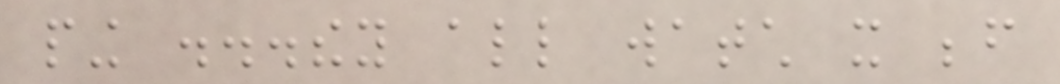ping ...they all watch it before
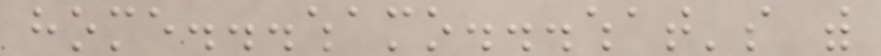home...whamo...what's with
